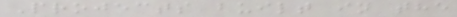Projects built in the
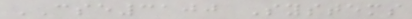CSE3100 Systems
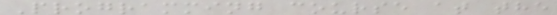Programming course at the
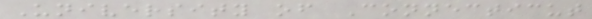University of Connecticut
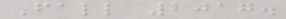Fall 2017.
